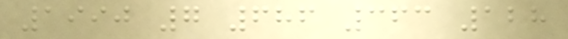1990 7 686 363 128
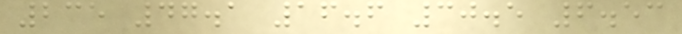235 47.1 16.6 30.5 6.53
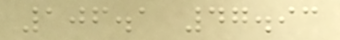106.1 47.93
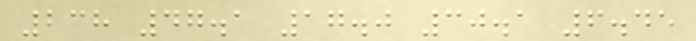238 47.1 17.0 30.1 6.45
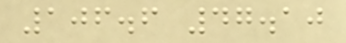106.6 47.10
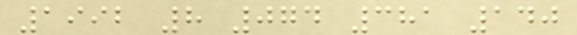1992 8 074 381 140
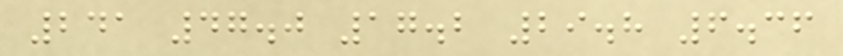241 47.0 17.2 29.8 6.36
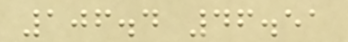106.4 46.51
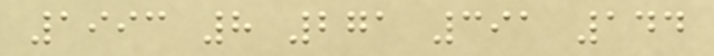1993 8 271 391 144
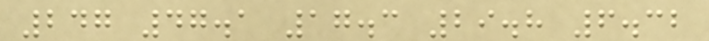247 47.1 17.3 29.8 6.32
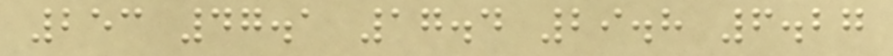253 47.1 17.4 29.8 6.27
